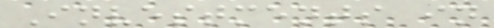Investments in
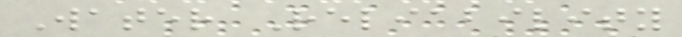Water Reliability
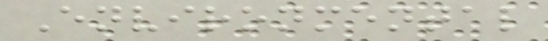Environmental
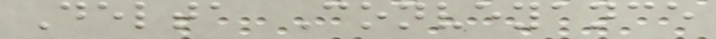Delta Conveyance
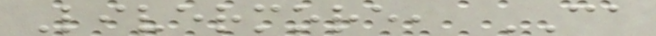Livermore, CA
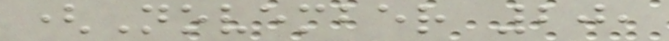(November 20,
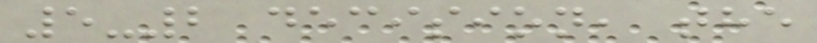5-2 decision, the
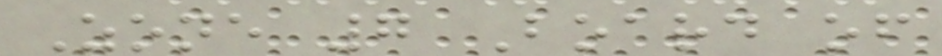Zone 7 Board of
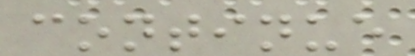continue
